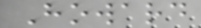Howard
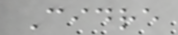Cidre
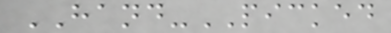HAND-PICKED
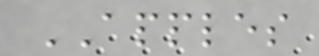APPLES
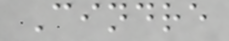Cindre
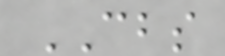CBS
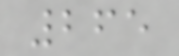265
